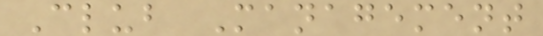Club Management
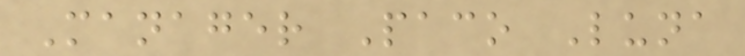Manager Paco Luna
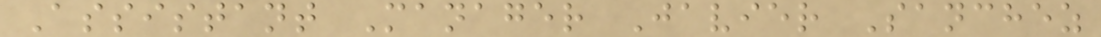Assistant Manager Javier Sanchez
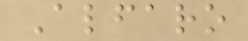Alfaro
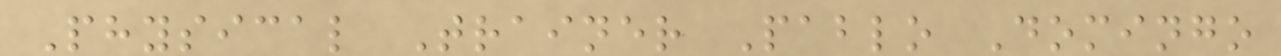Physical Trainer Pablo Domingo
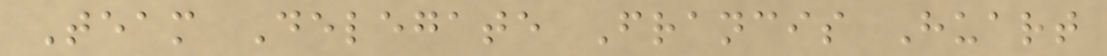Team Delegate Francis Huart
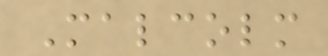Malcolm
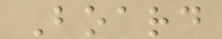Board
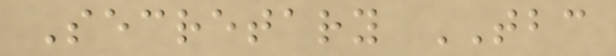Secretary TBC
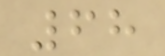68
